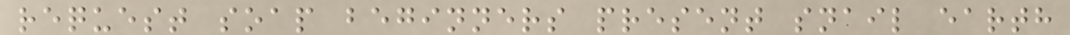request soap beginners present snail earth
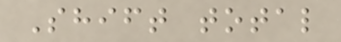Shift total
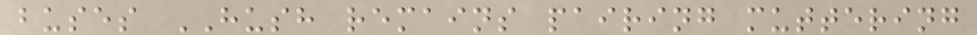buses HUSH remains pairing muttering
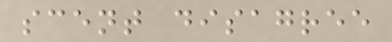scent disagree
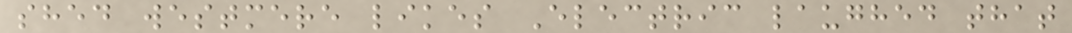shed westmere likes Electric laughed that
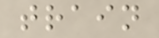train
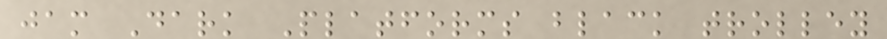jam Dark Platforms black trolley
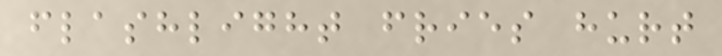flashlight fries hurt
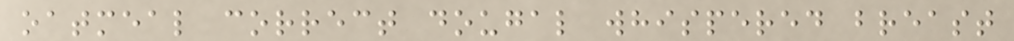oatmeal correct dougal whispered breast
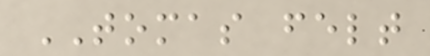TOMAS felt
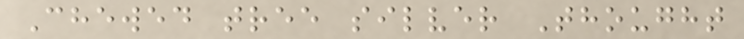Chewed tree silver Thought
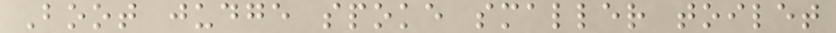Boot judge spoke smaller toilet
